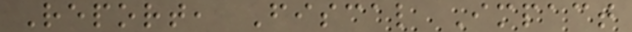Report, Fiscal Impact
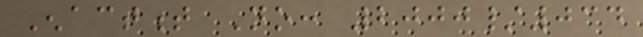Enactment No: 2000/034
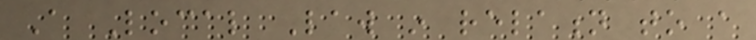A Local Law in relation to a
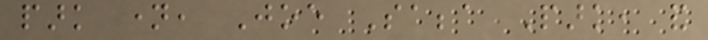park name, Joe Sabba Park, and
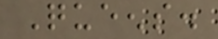Queens.
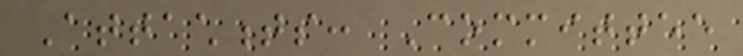Attachments: Committee
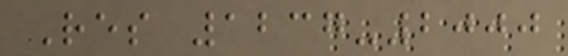Res 1237-2000
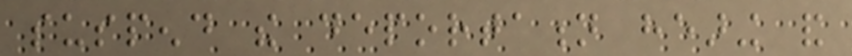suspend the deportation hearing and
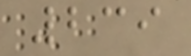239
